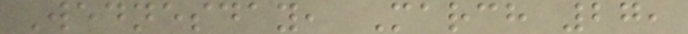Wednesday, March 27,
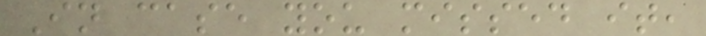In case you missed it,
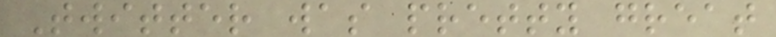Twitter was pretty great
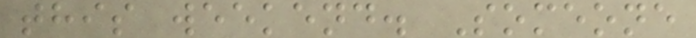this weekend. Someone
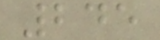245
